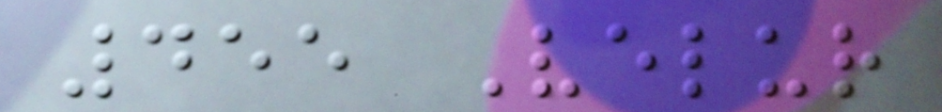455 Velur
